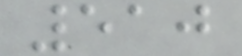510
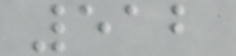512
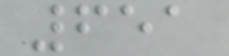651
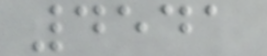4541
